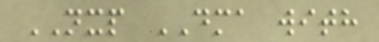NXP DMA with
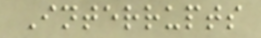Interrupts
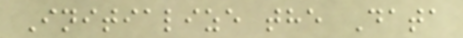Initialize the Data
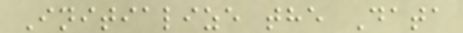Initialize the Data
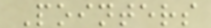Pointers
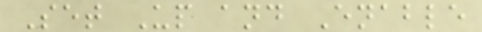Set Up and Enable
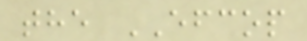the EFCOP
